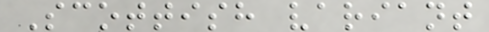Scottish variant
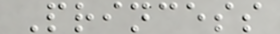Princess
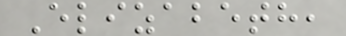Elizabeth,
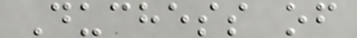Duchess of
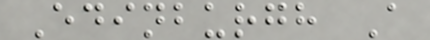Edinburgh A
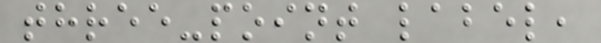three-point label,
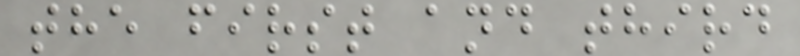the first and third
